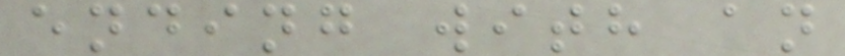ending with an
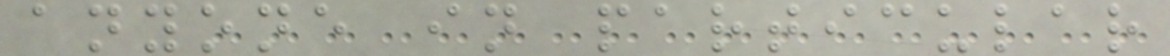anyone in particular
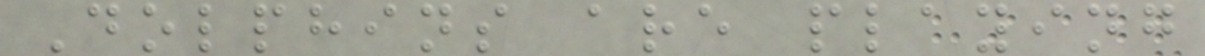Dolphins are playing
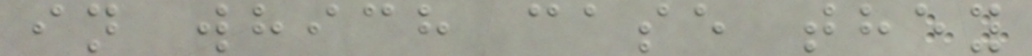in which case they
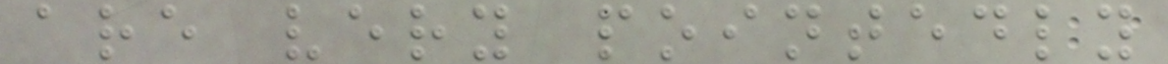are very pointedly
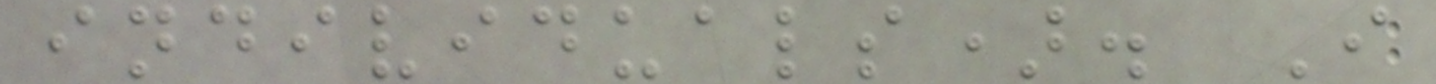individuals). I
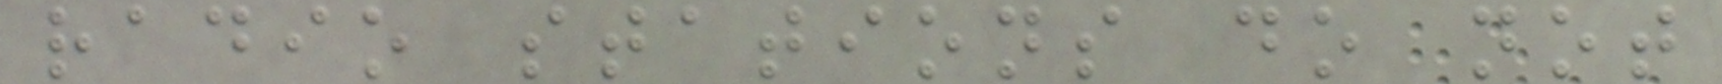radio stations do not
